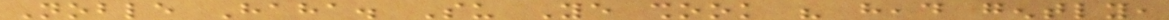Noble Haha. Su Ye shook his head gently,
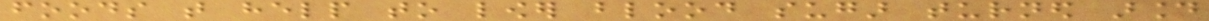foods that help to lower blood sugar turned around
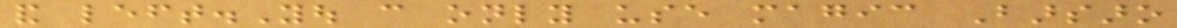and left.You can only use magic Barsaro
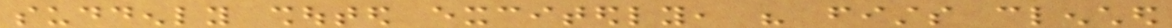suddenly shouted excitedly, his fists clenched
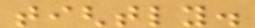tightly.
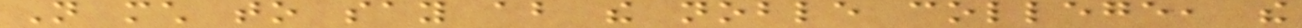Not much to say about the noble college, the
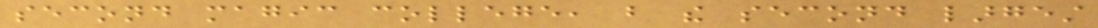second magic college, but the second largest
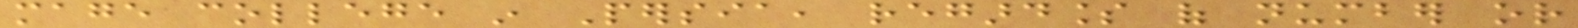mage college in Persia, regardless of number or
